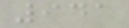941
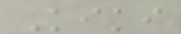Kiki
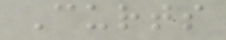Curts
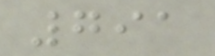791
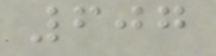607
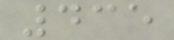435
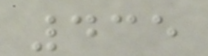435
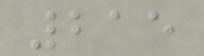215
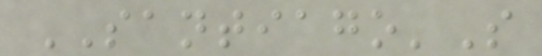SANTIAGO'S
